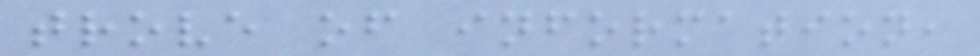trove of information,
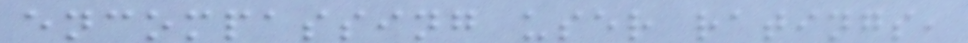encompassing user ratings,
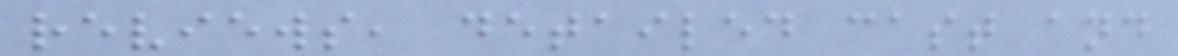reviews, detailed cast and
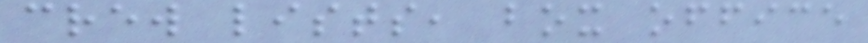crew lists, box office
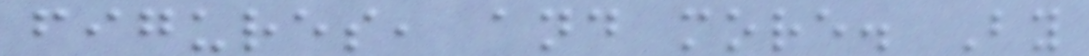figures, and more. By
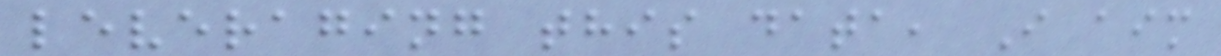leveraging this data, I aim
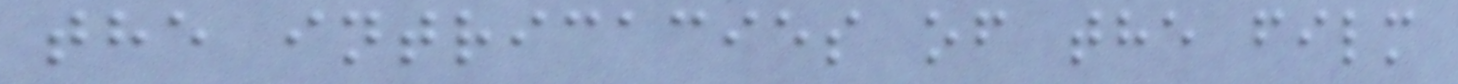the intricacies of the film
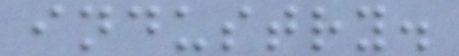industry.
